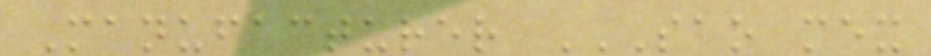Manufacturer SAO MEX
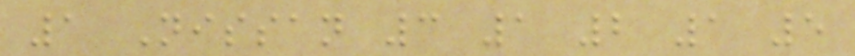1 Nissan 3 1 2 1 5
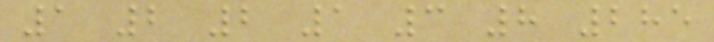1 2 2 1 3 8 285
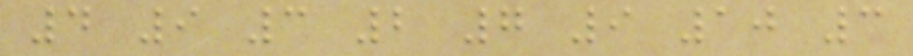4 9 3 2 7 9 10 3
